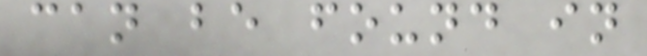can be found in
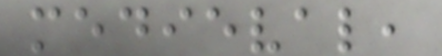medieval,
